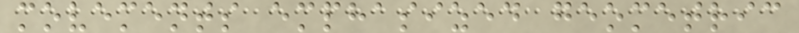movements emphasized geometric
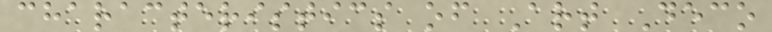characteristics of Art Deco
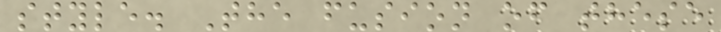style. The fusion of these
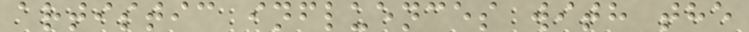artistic influences with the
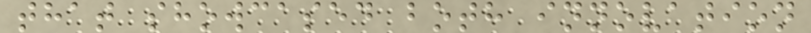that showcased both innovation
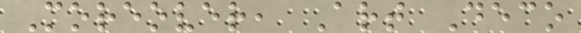Moreover, Art Deco
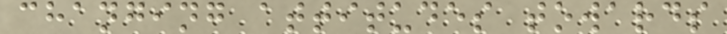changing attitudes towards
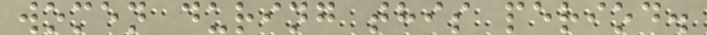women during this period.
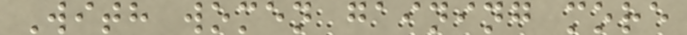With women gaining more
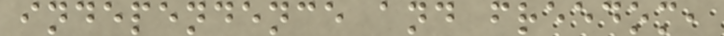independence and freedom,
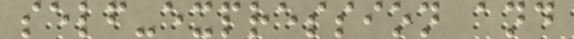self-expression and
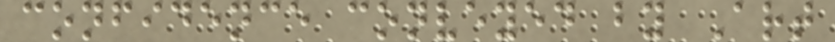confidence conveyed by Art
